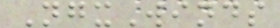NgxWinds
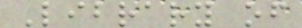Library of
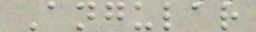Angular
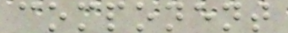component
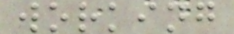working
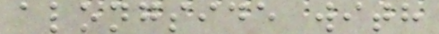alongside with
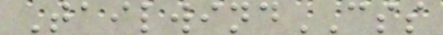TailwindCSS
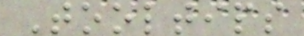Tooltips
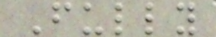Fully
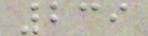239
